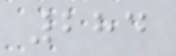284
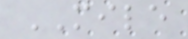MILE
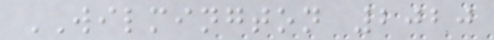WILMINGTON 2020
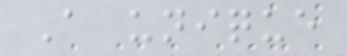A unique
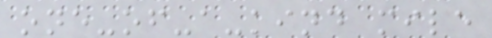one-of-a-kind mile
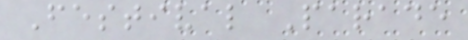Festival Parade
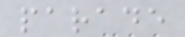parade
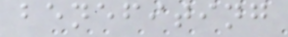benefiting
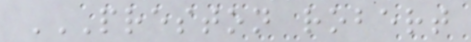PRESTON ROBERT
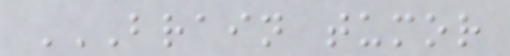BRAIN TUMOR
